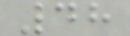48
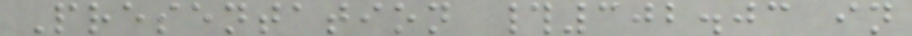Presentation #302.03 in
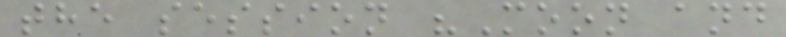the session "Moon and
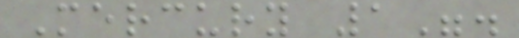Mercury 1".
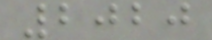2020
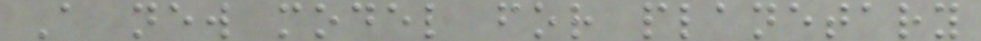A new model for planetary
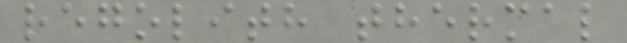regolith thermal
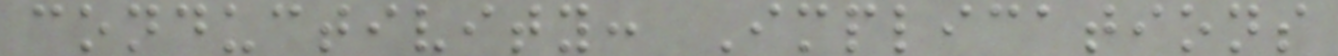conductivity: Implications
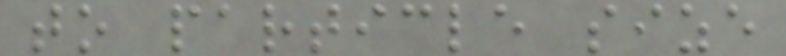to particle size
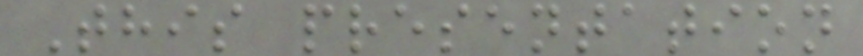This presentation
